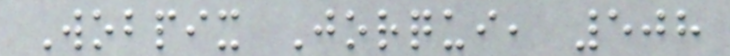Wobpix Jorqui, 508
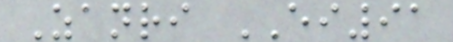Zanri EI91
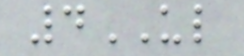4UL
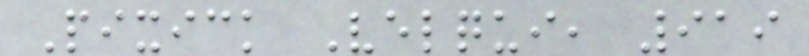Pixick Velqui, 919
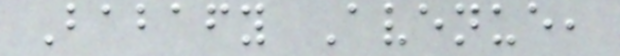Babafy Avenue,
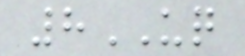8UQ
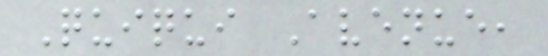Quiqui Avenue,
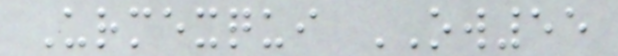Urmexqui OW55
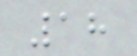18
